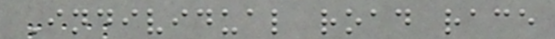Individual road race
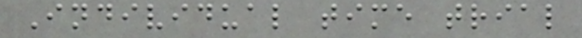Individual time trial
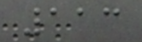113
